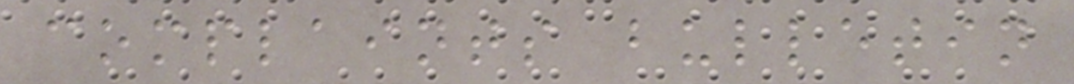complaints bulletin
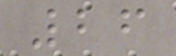26
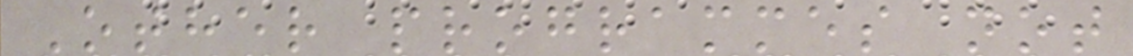Other programmes not
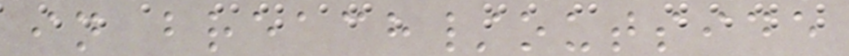in breach/outside
